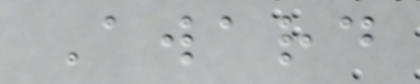Award
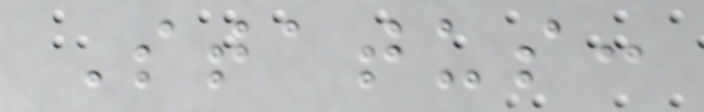Status:
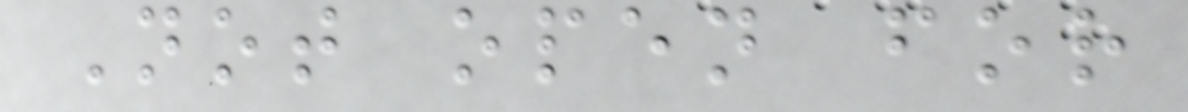Not open for
